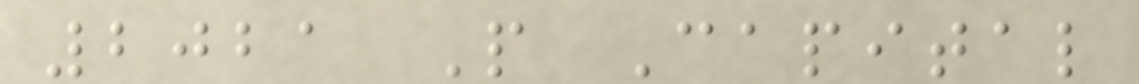2021 P Capital
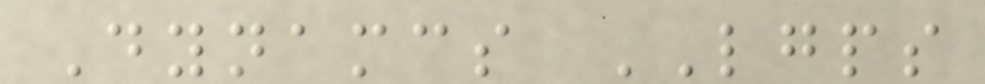Dynamcs LGPS
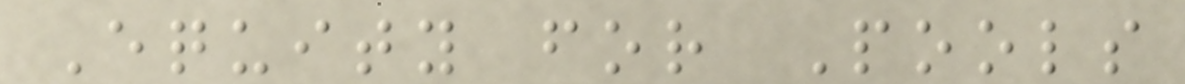Equity for Pools
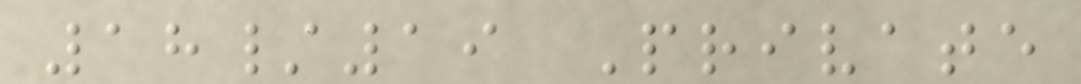18/19 Private
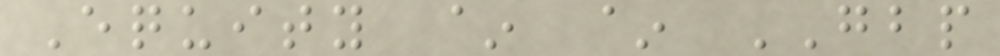Equity ~ ~ GBP
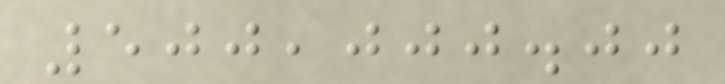500,000.00
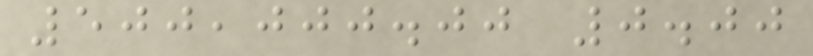500,000.00 0.00
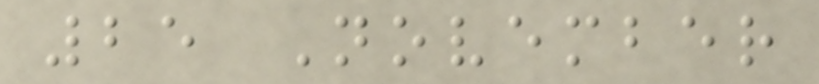25 November
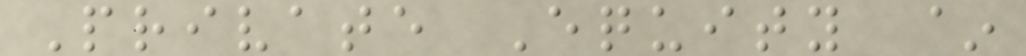Private Equity ~
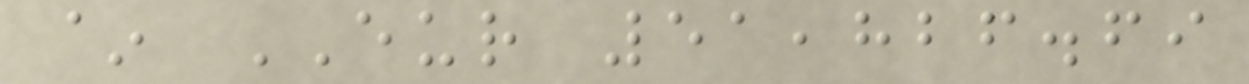~ EUR 51,826.69
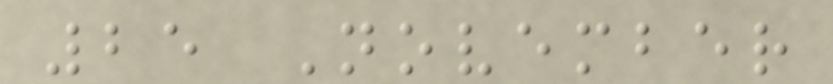25 November
